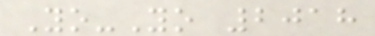Yo-Yo 2018
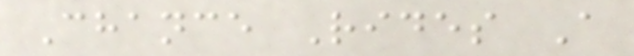Chance Rides A
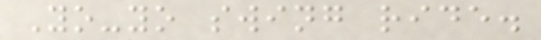Yo-yo swing ride.
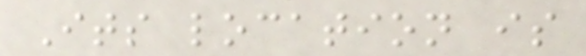Its location is
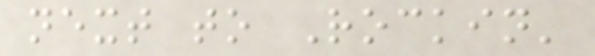next to Rockin'
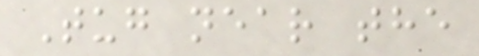Tug near the
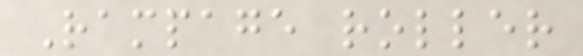Rampage roller
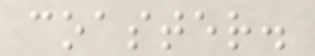coaster.
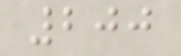200
